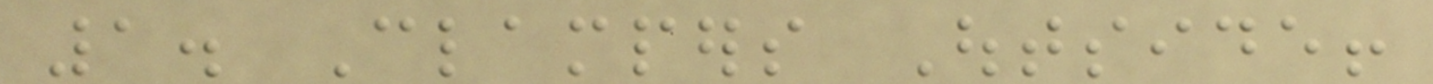1. Clampers Outside!
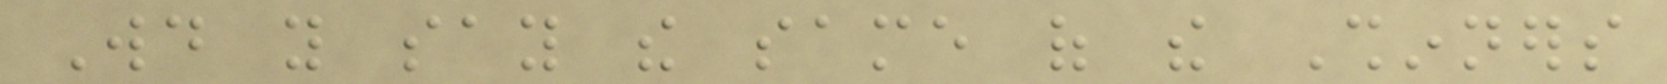Would you say the same of the Shinners
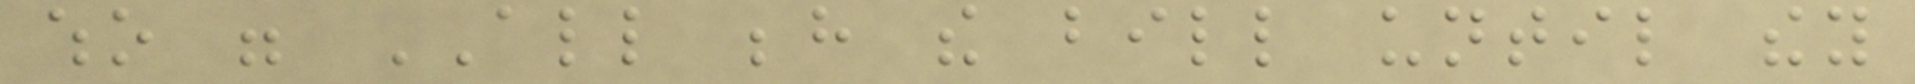who were ALL behind the bill until they
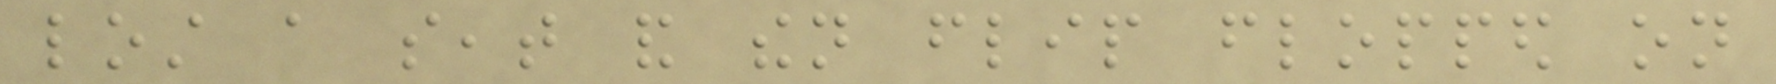lost a seat and then flip flopped on
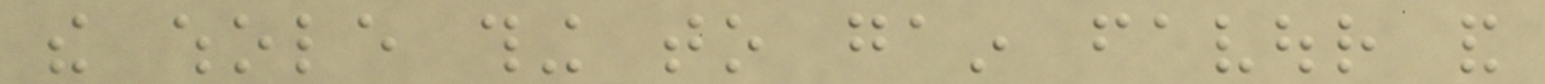the whole thing to gain favour and
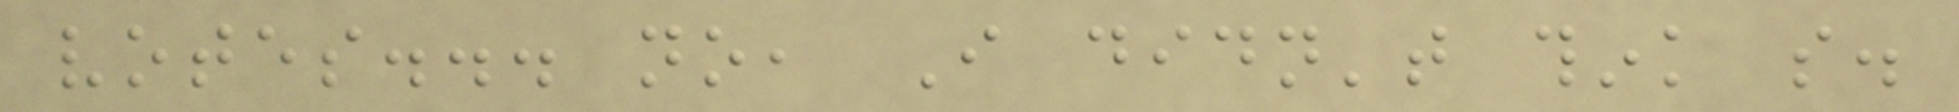votes... no, I didn't think so.
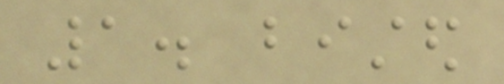1. bisted
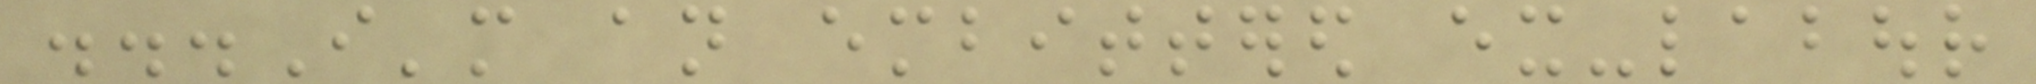...I'm an embittered ex-labour
